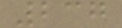237
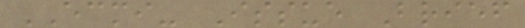ECMI- Issue Brief
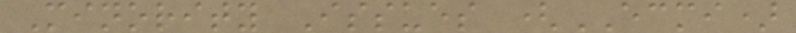Minority Issues (ECMI)
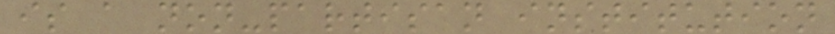is a non-partisan institution
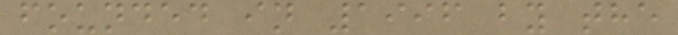founded in 1996 by the
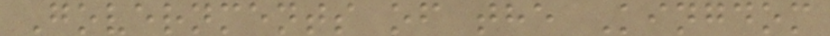Governments of the Kingdom
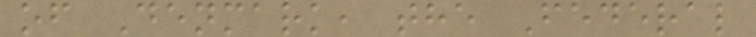of Denmark, the Federal
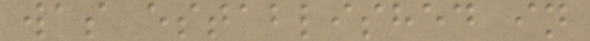was established in
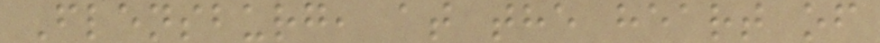Flensburg, at the heart of
